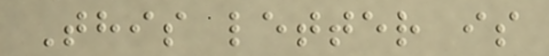This letter is
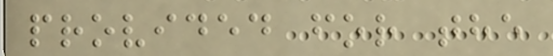provided for the
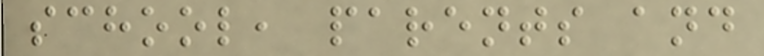school, parents and
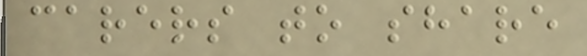carers to share
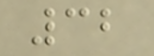32
